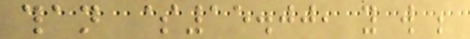than $15.00, you will be
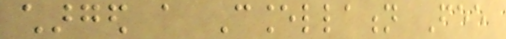charged a Cancellation Fee
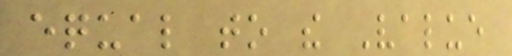equal to the Value
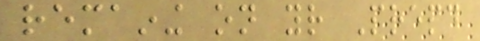remaining on your Prepaid
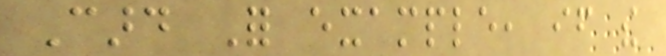Card For example, if the
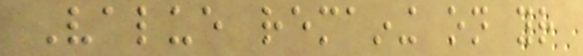Value remaining on your
